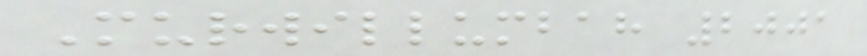Murwillumbah 2001
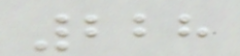228
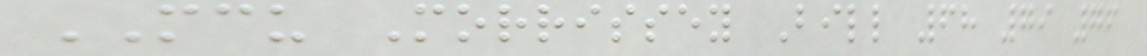MCU Morrissey Bill 68 79 76
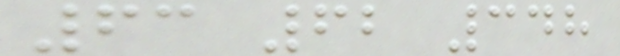63 62 348
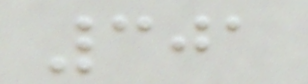301
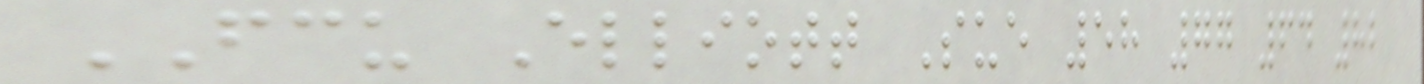FCU Elliott Sue 58 77 64 82
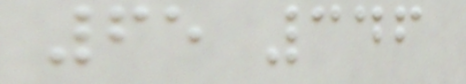65 346
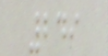249
